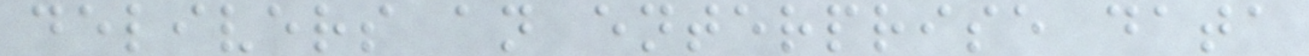delivers an enterprise data
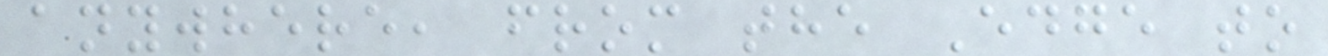anywhere, from the Edge to
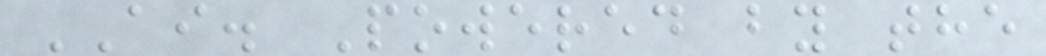AI. Powered by the
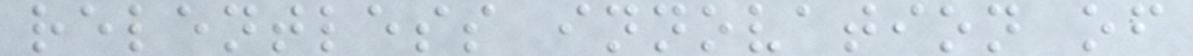relentless innovation of
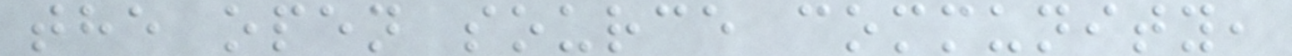the open source community,
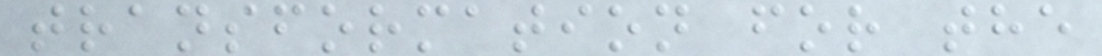transformation for the
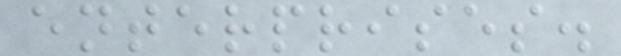enterprises.
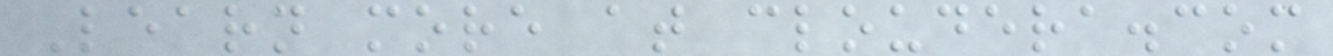Learn more at cloudera.com
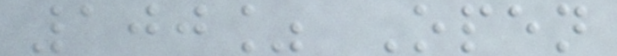100% Open
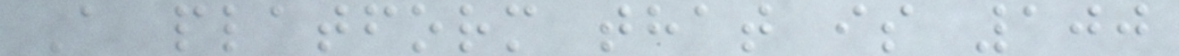A platform that is 100
